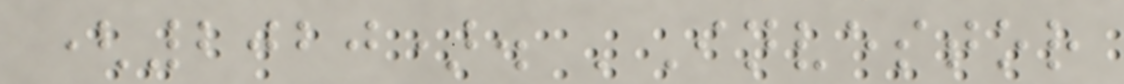(2020). 'Investor
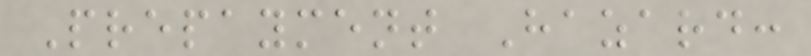Prepayment Hazard:
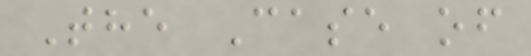The Case of
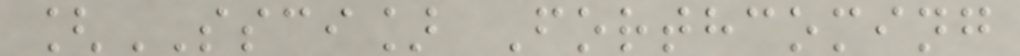[SSCI] Forthcoming
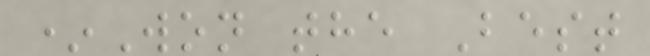*Won the Best
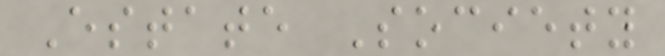Estate Society
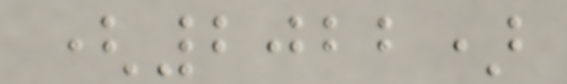(2022)
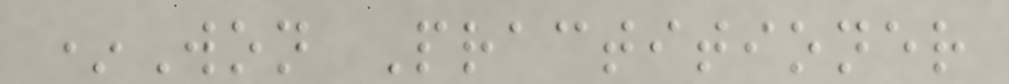*Won Practitioner
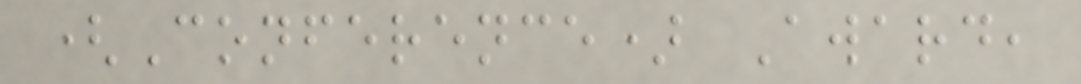(Conference) Award,
